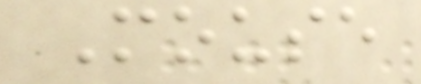Mouse
